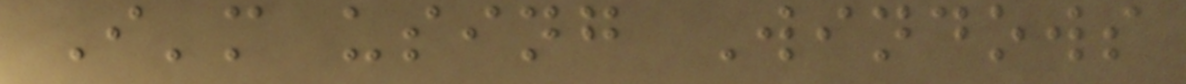I'm using Windows
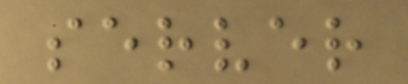server
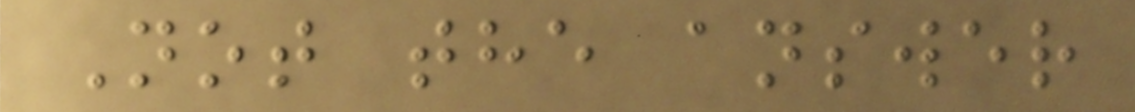Not the answer
